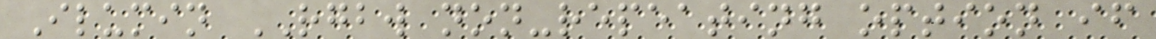Ilumin RGBW non-repeating option if
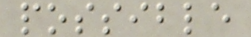possible
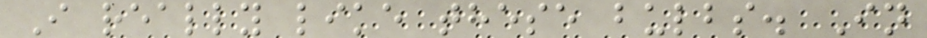I really like these bulbs. In
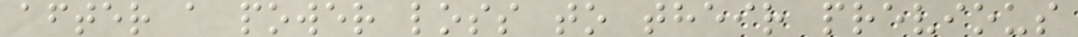after a power loss to their previous
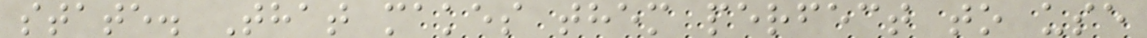state. That makes them perfect to use
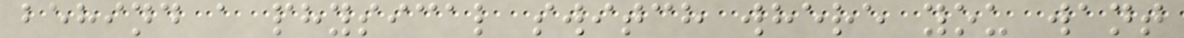behind a physical switch where you want
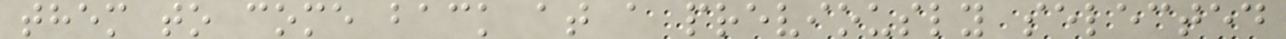them to come back at a previously selected
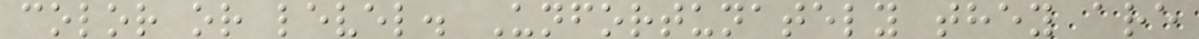color or level. Unfortunately they are
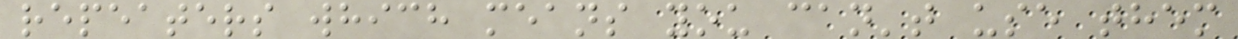repeaters which means you can't use them
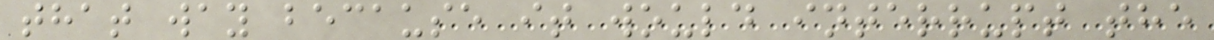that way because it would interrupt the
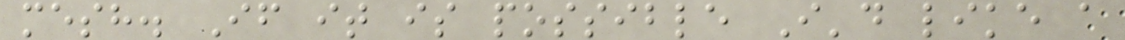mesh. If it is possible I'd like a
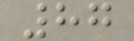87
